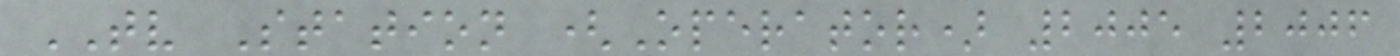TV Station (Operator) 2005 2006
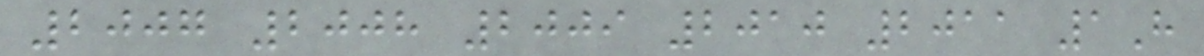2007 2008 2009 2010 2011 1H
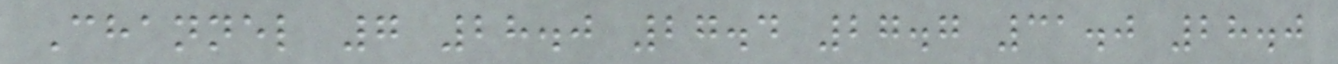Channel 7 28.0 27.4 27.7 31.0 28.0
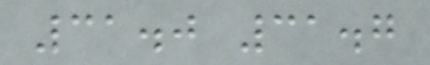31.0 31.7
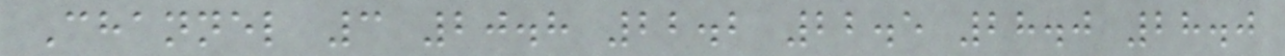Channel 3 20.8 22.2 22.5 28.0 28.0
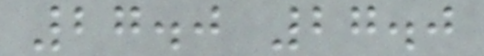27.0 27.0
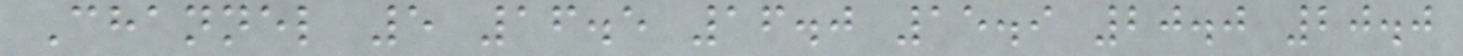Channel 5 16.5 16.0 15.9 20.0 20.0
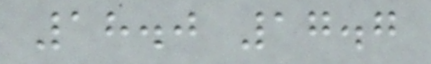18.0 17.7
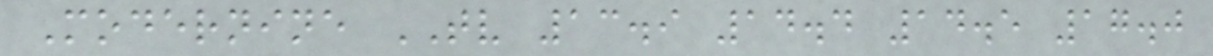Modernine TV 13.9 14.4 14.5 17.0
